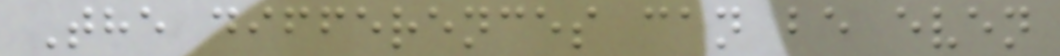The differences can be even
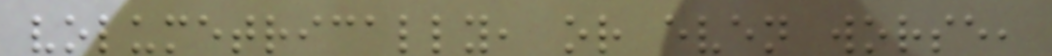volumetrically, or even worse,
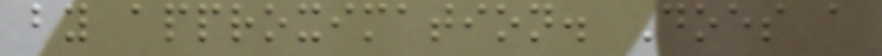by approximation. Does a
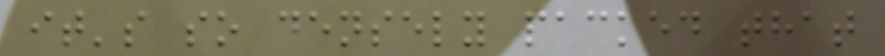it's so densely packed that
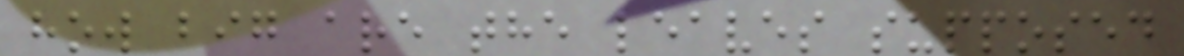how big are the leaves supposed
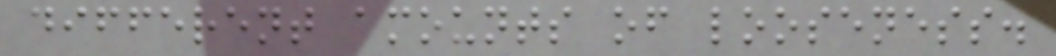different amounts of looseness.
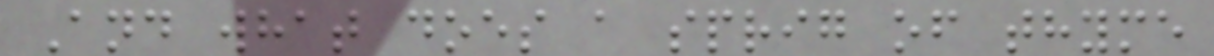And what does a sprig of thyme
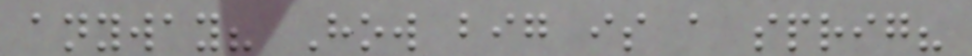anyway? How big is a sprig?
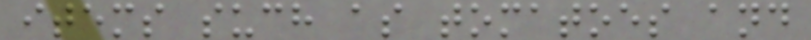items such as tomatoes and
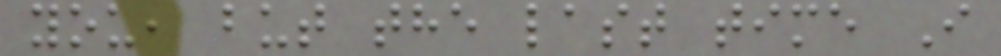you, but the last time I
